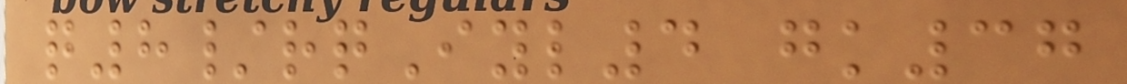q8/rqIyl4 gk37
